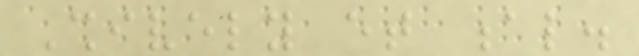Shively et al.
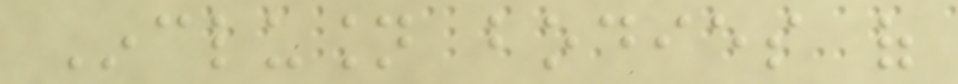Inclusion bodies of
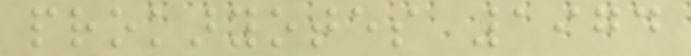prokaryotes 1974
